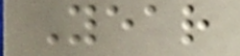Year
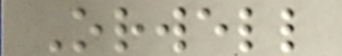Orwell
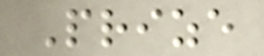Prize
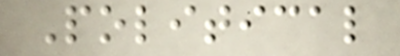Political
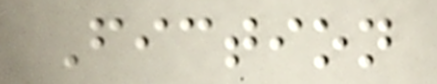Fiction
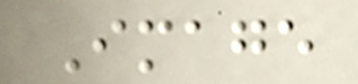Image
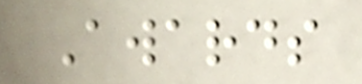Awards
